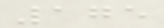175
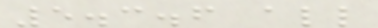5.3.6 all
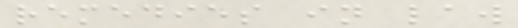remedies in law
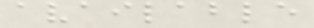available
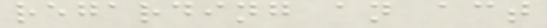regarding an act
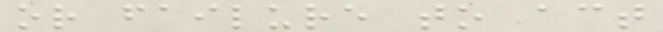or failure to act
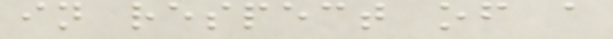in respect of a
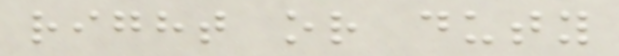right or duty
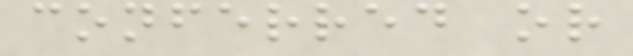conferred or
